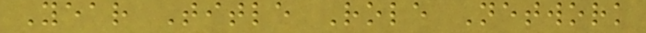Year Title Role Network
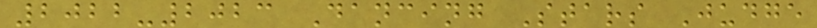2022-2023 Dancing Stars Judge
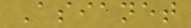Asianet
